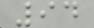94
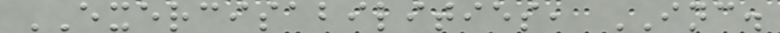EXERCISABILITIES, INC.
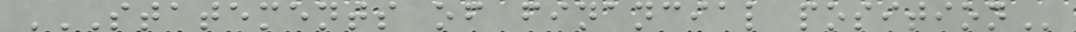STATEMENTS OF FINANCIAL POSITION
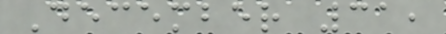December 31,
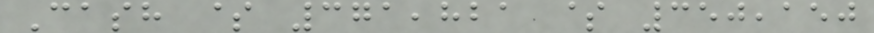Cash $ 371,821 $ 350,150
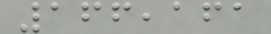166,161
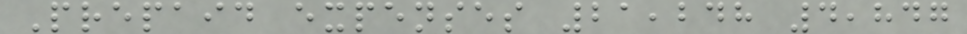Prepaid expenses 21,248 4,847
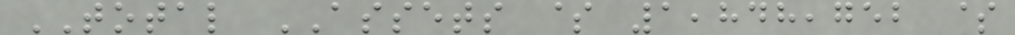TOTAL ASSETS $ 1,848,752 $
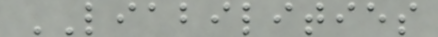LIABILITIES
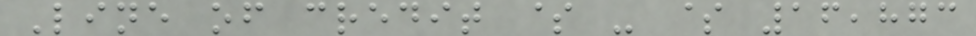Line of credit $ - $ 16,873
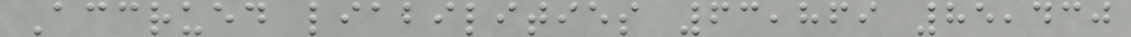Accrued liabilities 63,869 85,430
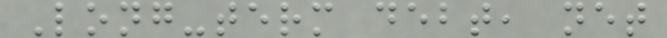Long-term debt, net
